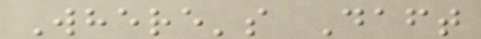Where's Daft
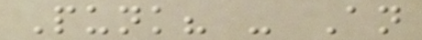Punk? - An
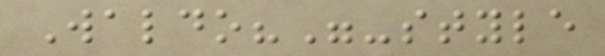Waldo?"-style
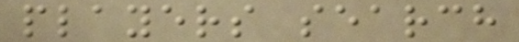players search
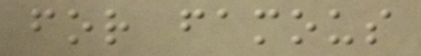for famous
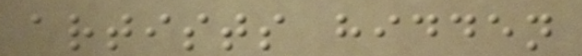artists hidden
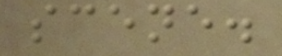scene.
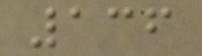136
